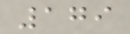179
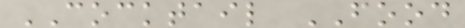COCKTAIL FOOD
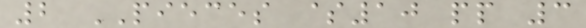2 PIECES $10 pp 3
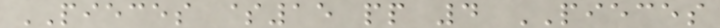PIECES $15 pp 4 PIECES
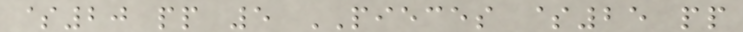$20 pp 5 PIECES $25 pp
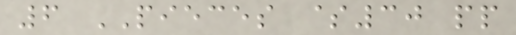6 PIECES $30 pp
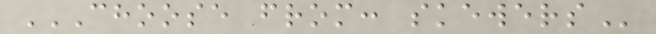CHOOSE FROM: SKEWERS
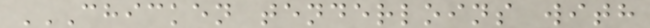CHICKEN TENDERLOINS WITH
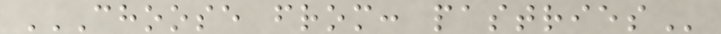CHOOSE FROM: PASTRIES
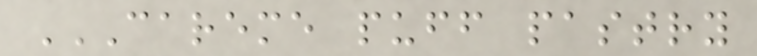CAREME PUFF PASTRY
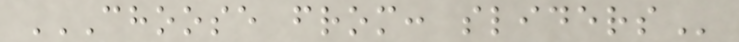CHOOSE FROM: SLIDERS
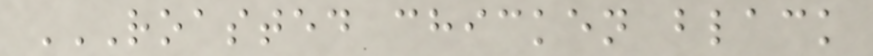ROASTED CHICKEN BLACK
